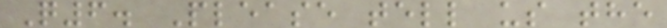Q6. Please tell us the
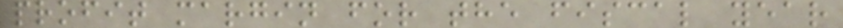profit margin for the fiscal year
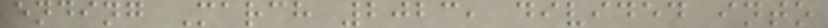ending March 2023, divided into
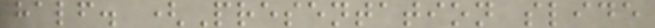half. (Presentation slide
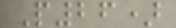P26)
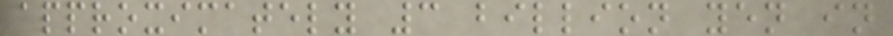approximately 3 billion yen in
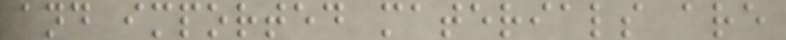and imported materials are
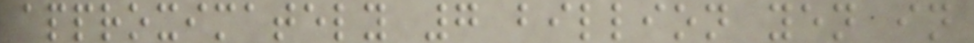approximately 7 billion yen in
